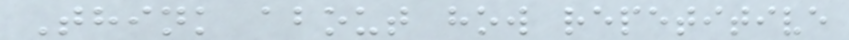Think about how repetitive
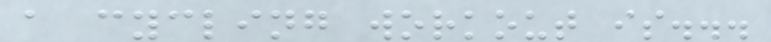a cycling workout is...
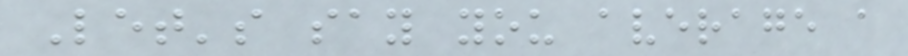Let's say you average a
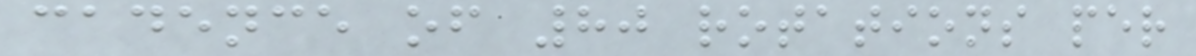cadence of 80 rotations per
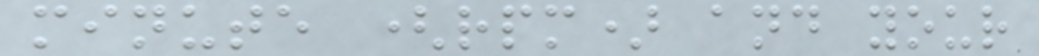minute (rpm) and your
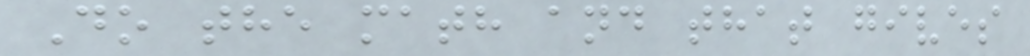Do the math and that gives
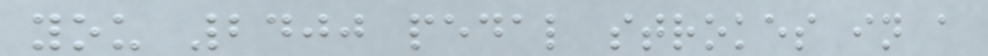you 2400 pedal strokes in a
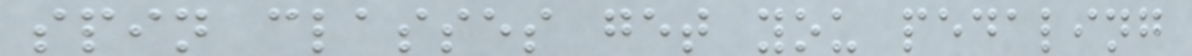spin classes get you pedaling
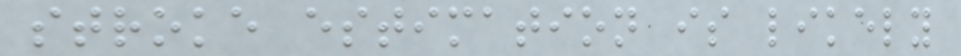stroke estimation is likely
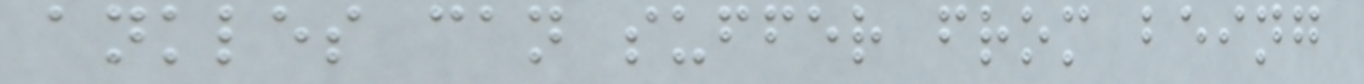ankles can suffer from being
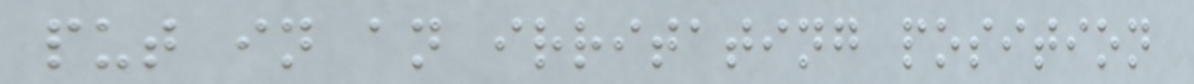put in an irritating position
